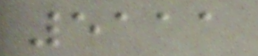5111
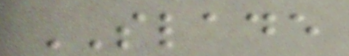SLADE
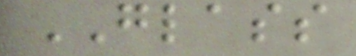GLASS
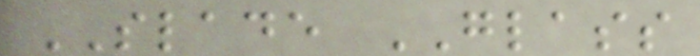SLADE GLASS
